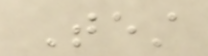Test
